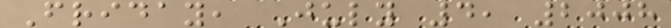Friday, July 4, 2008
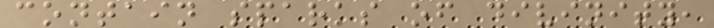contain sparks of divinity,
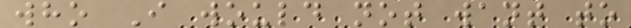who I would not want to
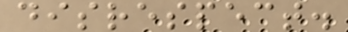disrespect.
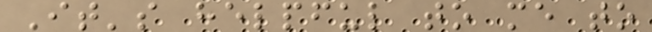It's helpful to me to
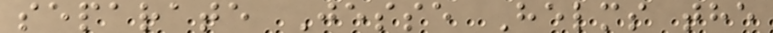separate Jesse Helms the
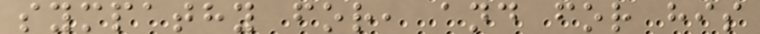sympathy for, and for his
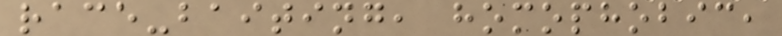race-baiting, homophobic,
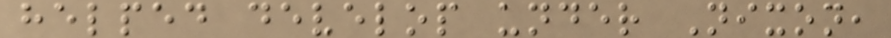helped develop under Nixon,
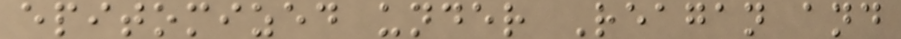epitomized under Reagan and
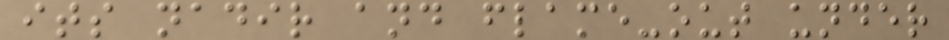its nadir and flame-out under
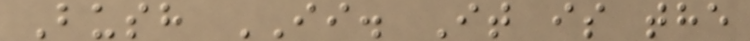Bush II. It is the
